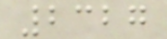2327
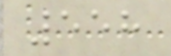558
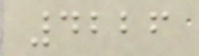4226
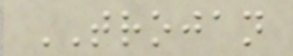TROJAN
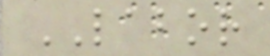LABOR
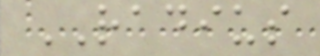RADIUS
